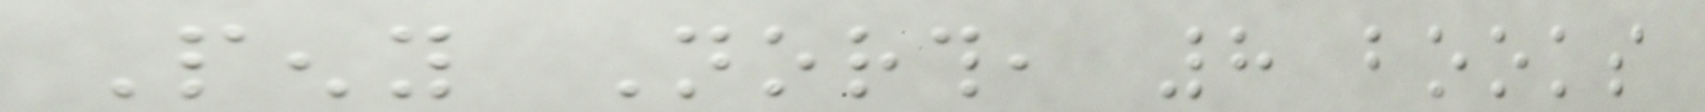Peny North, 8 books
